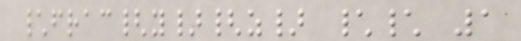\frac{y}{z} \\ 1
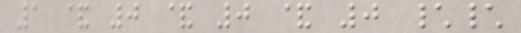1 & 0 & 0 & 0 \\
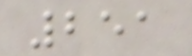251
